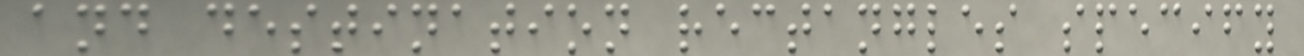and destination rectangles specify
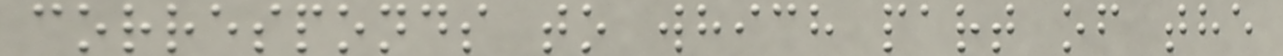corresponds to which part of the
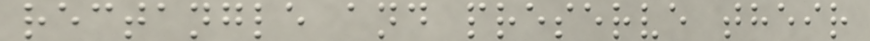rectangle and preserve their
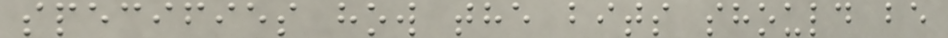specifies how the bits should be
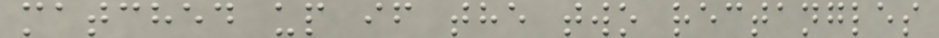matched up if the two rectangles
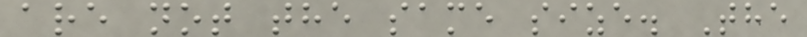are not the same size. The
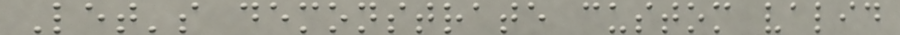Let's demonstrate custom valid
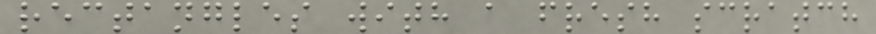rectangles with a fresh scratch
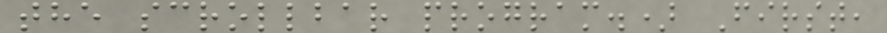the scrollbar program.) First,
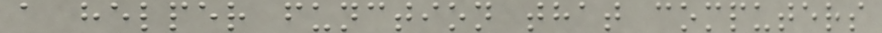a helper function that computers
